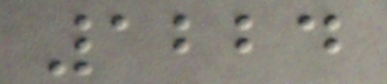1224
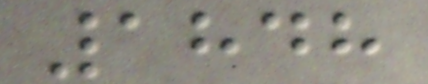1848
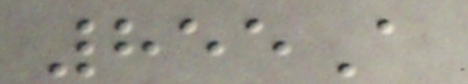855A
